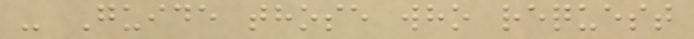- Guide those who request
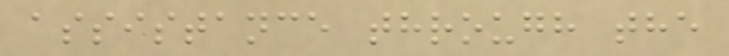assistance through the
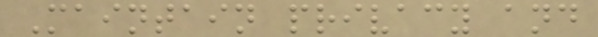Maintain privacy and
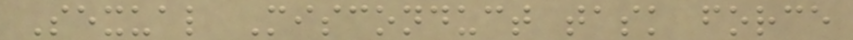Sexual Misconduct task force
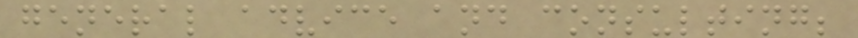general advice and consulting;
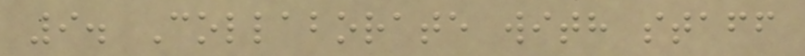9. Collaborate with staff
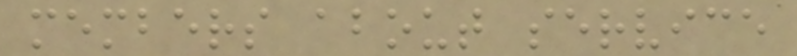members about service
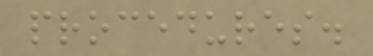procedures.
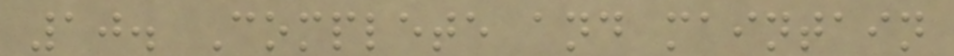10. Complete and maintain
